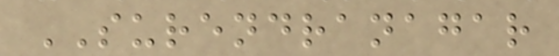SURENDRANAGAR
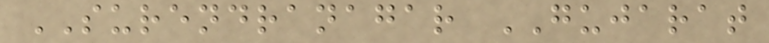SURENDRANAGAR GUJARAT
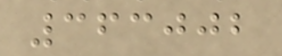363002
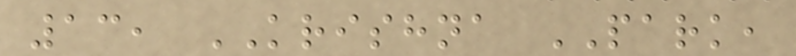13, KRISHNA PARK,
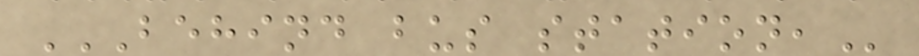BEHIND BUS STATION,
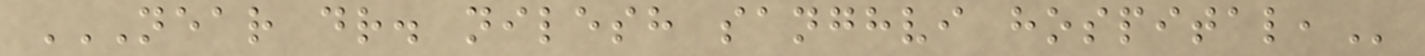NEAR DR. NILESH SANGHVI HOSPITAL,
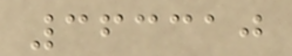363310
